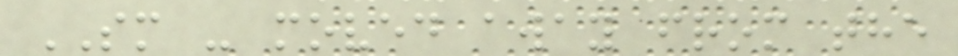SM - moved away from the
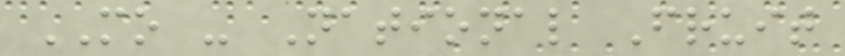MO - National Fruit
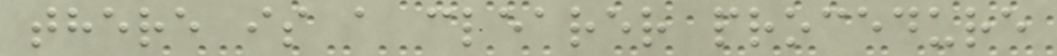there is a clearer procedure
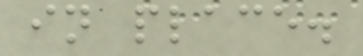in place.
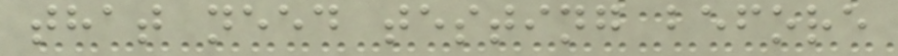that need testing before
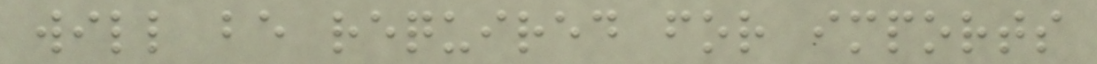will be required for imports
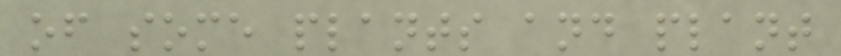of some plants and plant
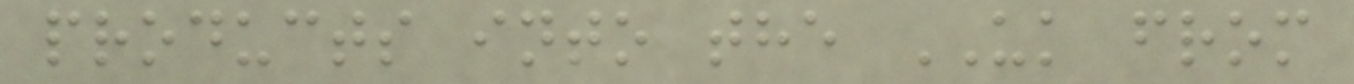products into the UK from
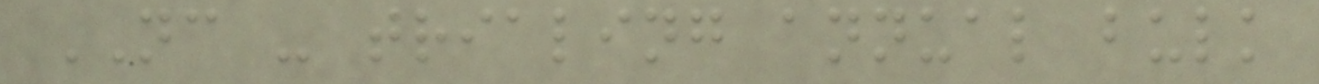NC - trialing annual bulk
